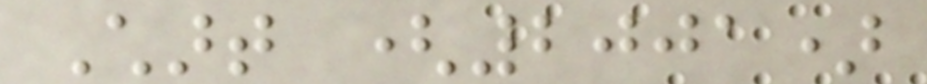Chart (2001)
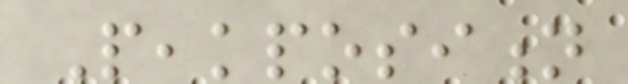Peakposition
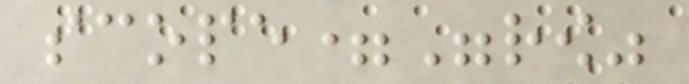scope="row"
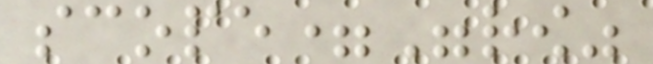scope="row"
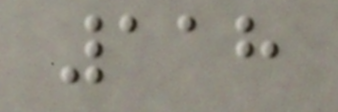118
